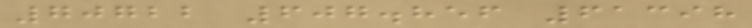70722 607.856 61398
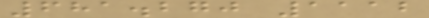681.270 1112
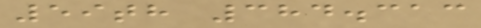59th 384.313
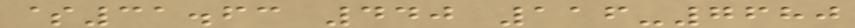$31.63 440 116-7680
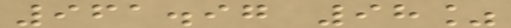961.97 98%
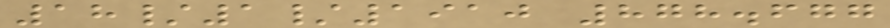18/1/1910 878.677
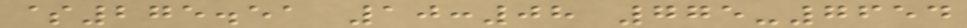$275.51 10:08 775-7654
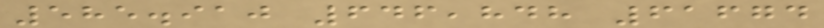585.910 646,848 61674
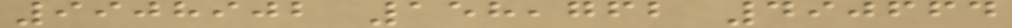9908902 158,762 490664
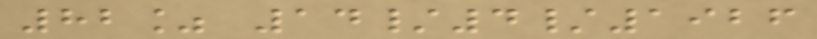82% 14/4/1926
